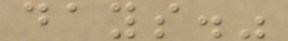days."
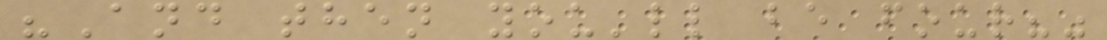"And then you'll be four?"
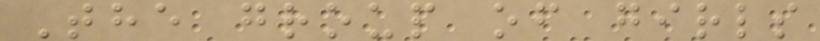The group of girls
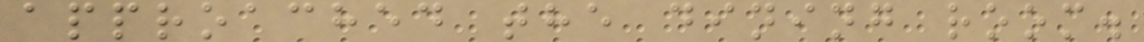approached the dining room.
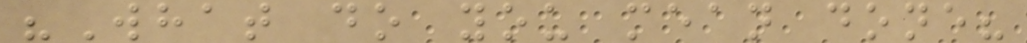"What do you mean done?
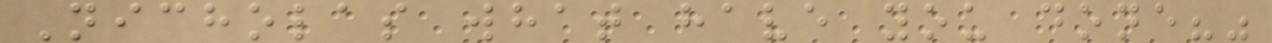Nicholas what have you done?"
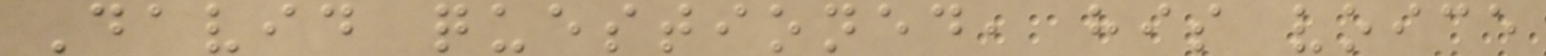David questioned, his voice
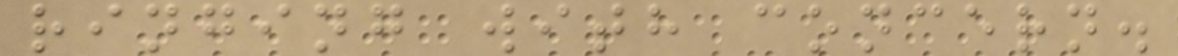ringing with concern.
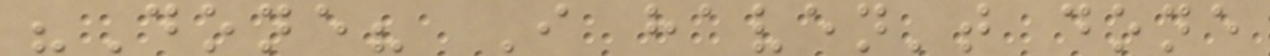"Done? I haven't done
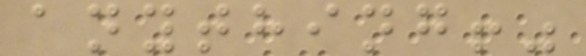anything!"
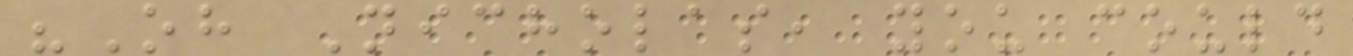"Oh Nicholas, you could
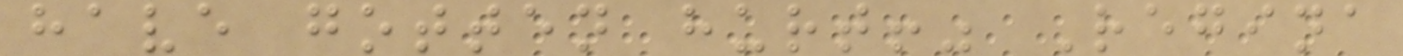have gotten hurt!" Regina
